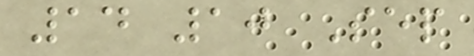14 10 Sep
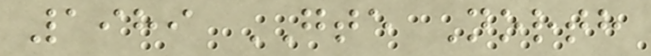1989 GTE North
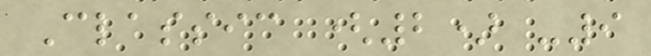Classic (2) -9
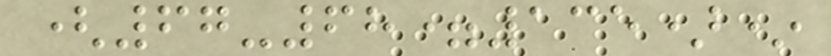(67-68=135)*
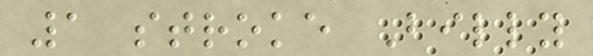1 stroke Billy
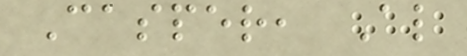Casper, Al
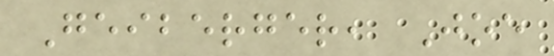Geiberger, Joe
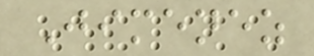Jimenez
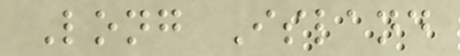Long Island
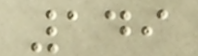149
